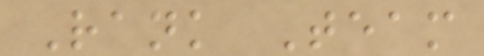Rank Team
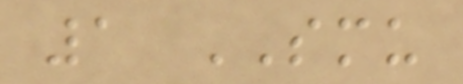1 SMU
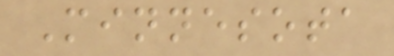Minnesota
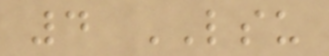4 LSU
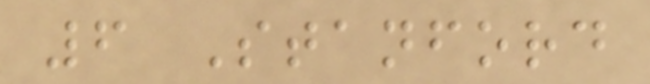6 Stanford
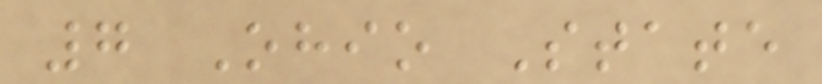7 Ohio State
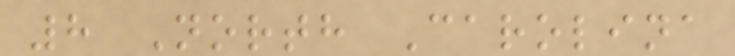8 North Carolina
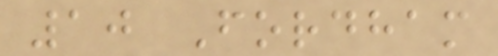10 Fordham
